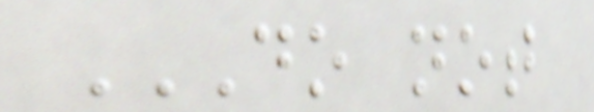DO NOT
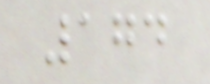174
